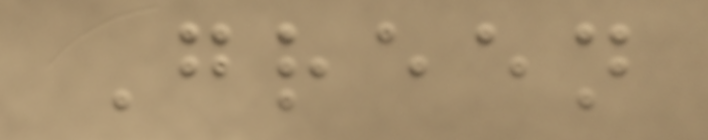Green
